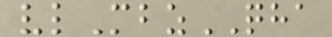vlMbzQHA
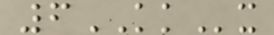6KKx
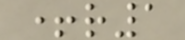+r1
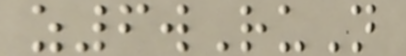z6wRuN
